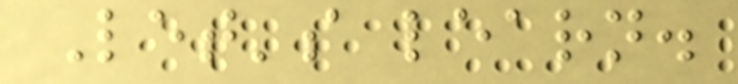Let's learn.
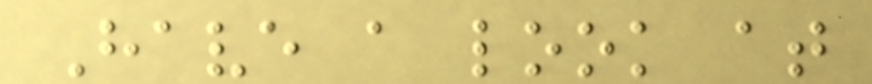Have a look at
